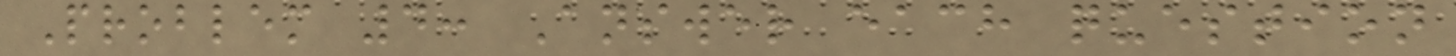Problem 4: Answer each question
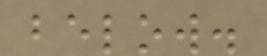below.
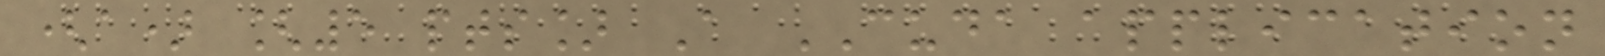(a) [5 pts] A CUDA application
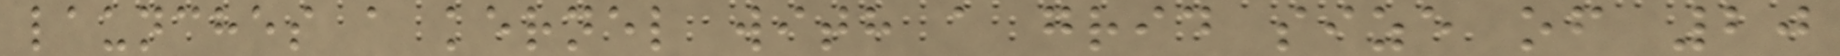launches a kernel with a grid size of 20
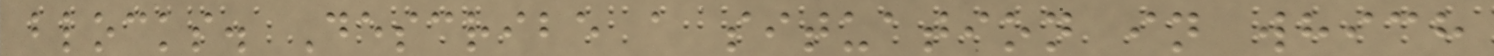blocks. Describe a situation in which
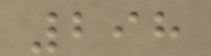298
